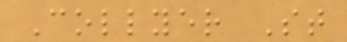Collyer St
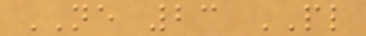NE 23 PL
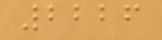2226
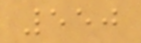550
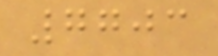7703
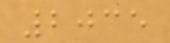2035
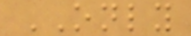ONLY
